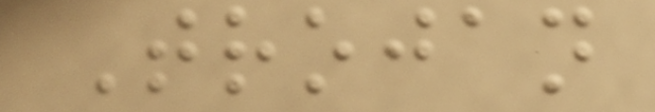Trojan
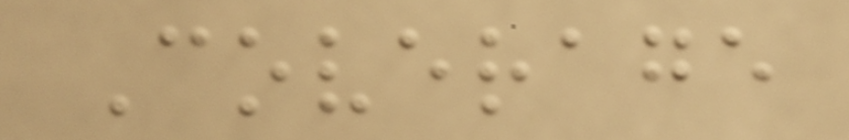Coverage
